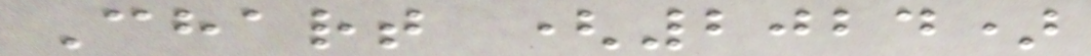Chart (2024)
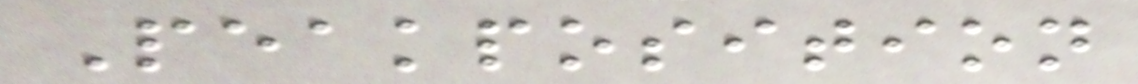Peakposition
